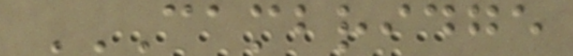CAMBRIDGE
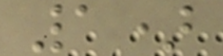1)
